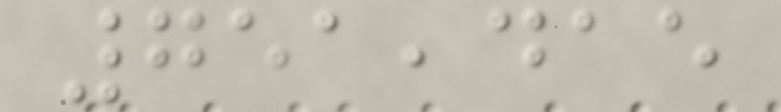751,415
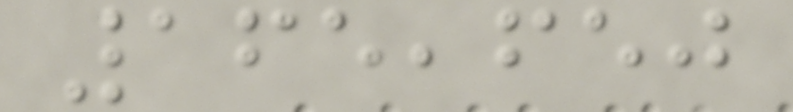165,650
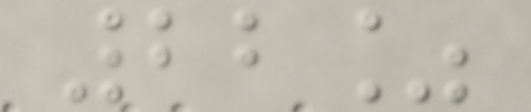22%
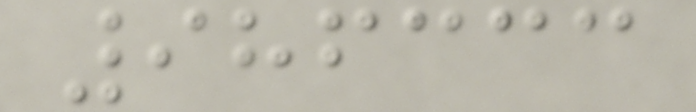986333
